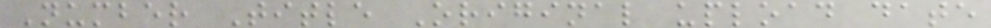Number Title Original upload date
